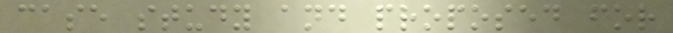case study and proposed for
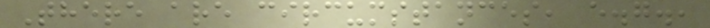There are circumstances, e.g.,
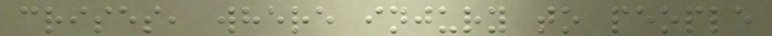crises, where injury to people
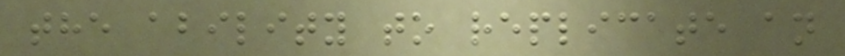the ability to replicate an
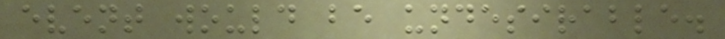event would be undesirable.
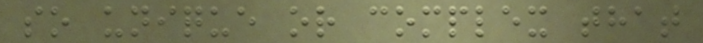so unique or complex that
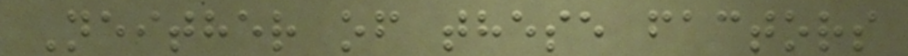Neither of these factors
